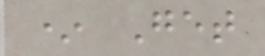* Get
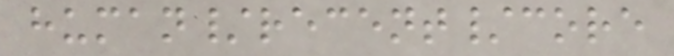human/recent/core
